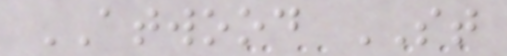ATWOOD ST
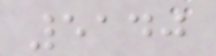5140
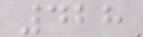428
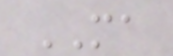MA
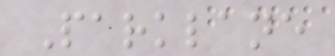Parklane
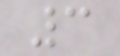3
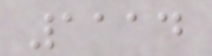1114
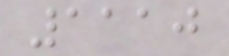1110
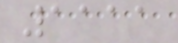1111
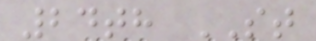24th ST
